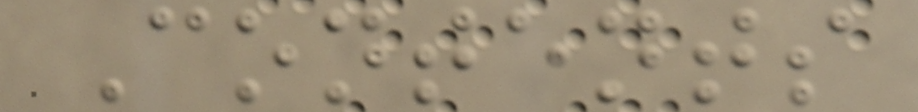Contents
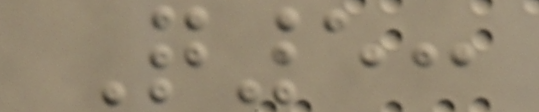Q5:
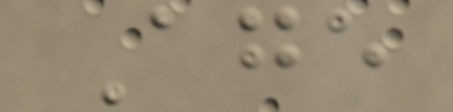Age
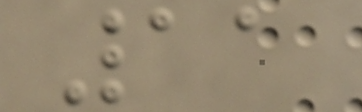11
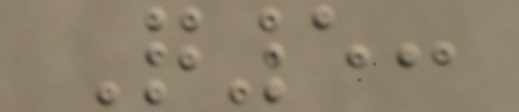Q5:
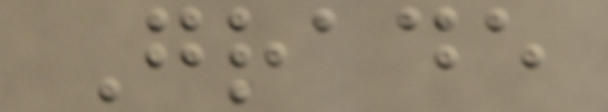Grade
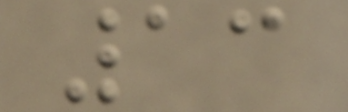13
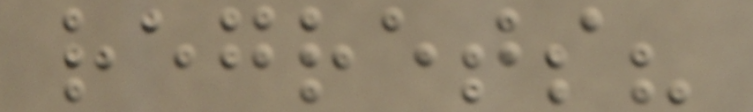regrets?
